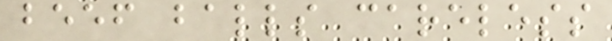beef balls careless
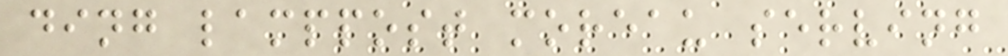ding lamppost moreau serving
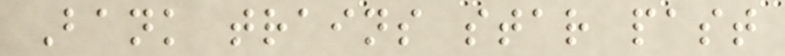Bank trains star past
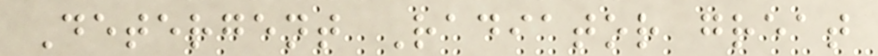Detergent Radiator great
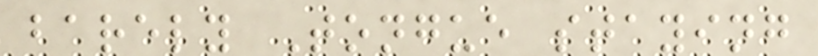barely Tongue staying
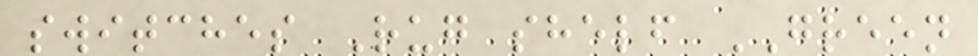switches Rug shelf GREEN
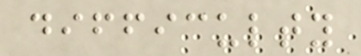difficulty
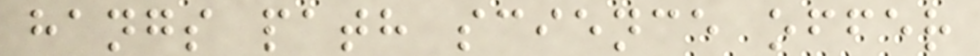hangs path science offer
